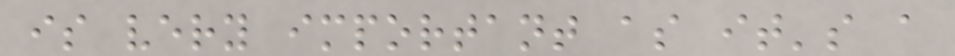is very important as it's a
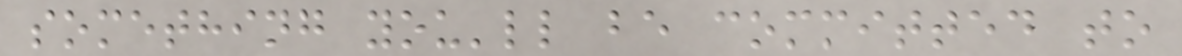something you'll be committed to
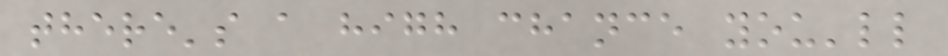there's a high chance you'll
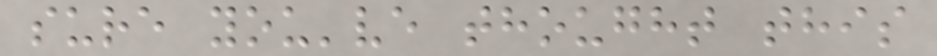sure you've thought this
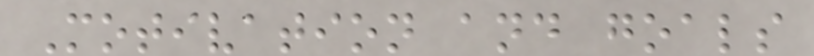Motivation and goals
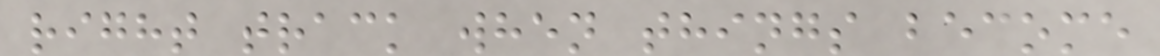right track when things become
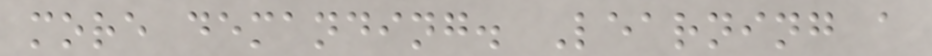more demanding. Learning a
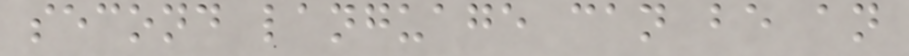second language can be an
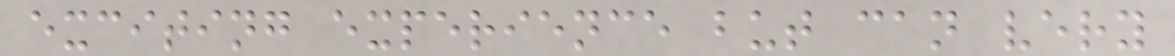exciting experience but can very
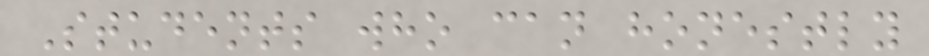Students who can honestly
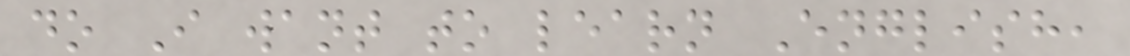do I want to learn English,
